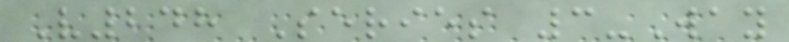V248 Series 3-Way
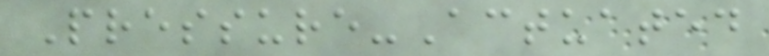Pressure-Actuated
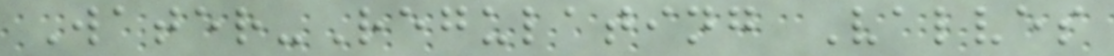Water-Regulating Valves
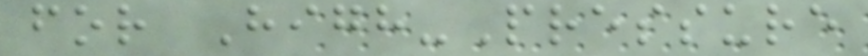for High-Pressure
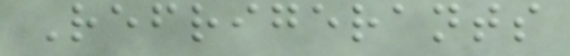Refrigerants
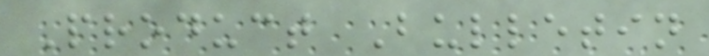Product Bulletin
